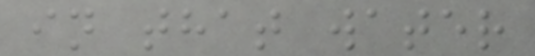in that water
